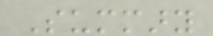Summary
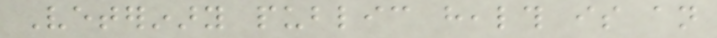Veterinary public health is an
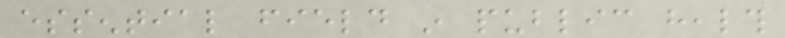essential field in public health
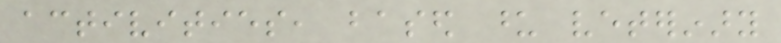activities, based upon veterinary
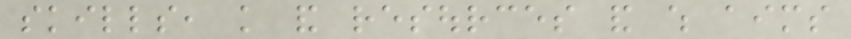skills, knowledge and resources and which aims
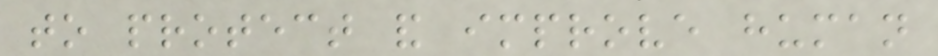to protect and improve human
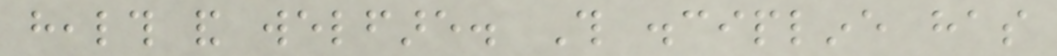health and welfare. This discipline has
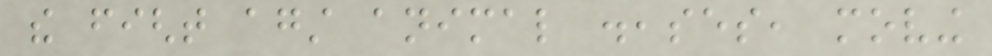the fight against animal diseases, moving
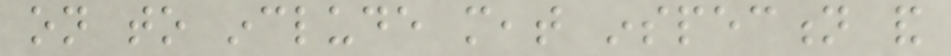on to include meat inspection and
